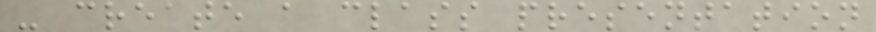- create a class presentation
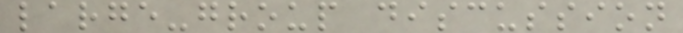large-group discussion
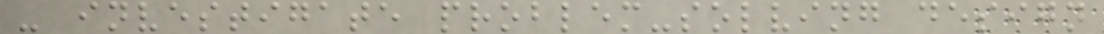- investigate problem-solving design
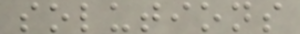solutions
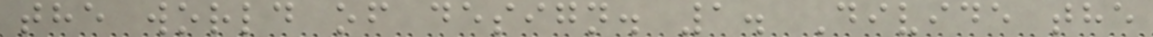the world of design. 1. Divide the
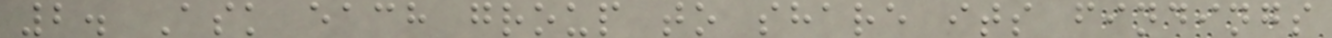2. Ask each group to share its findings
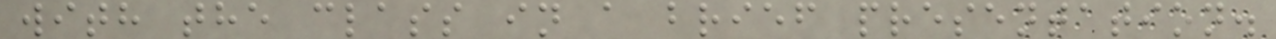with the class in a brief presentation.
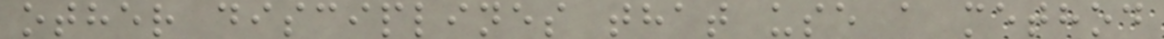other disciplines that use a method
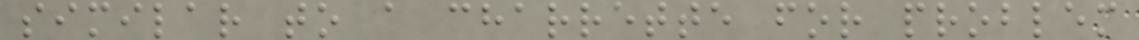similar to a charrette for problem
